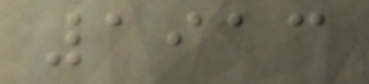1913
